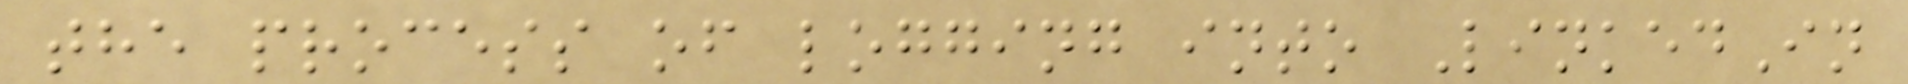the process of logging into LinkedIn
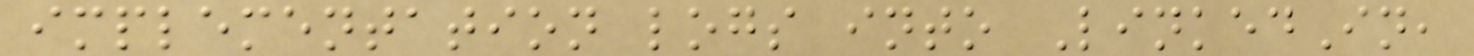implementation logs into LinkedIn,
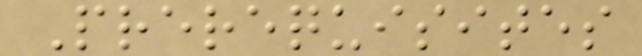Prerequisites
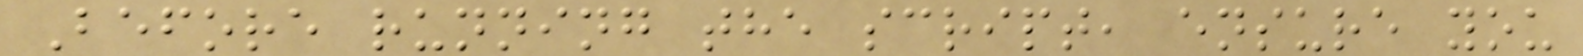Before running the script, ensure you
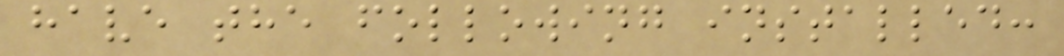have the following installed:
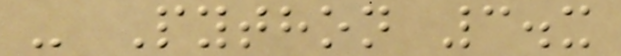- Python 3.x
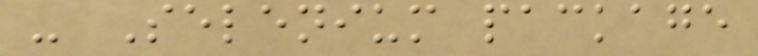- Selenium package
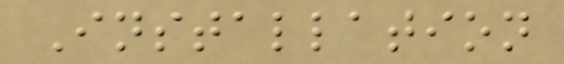Installation
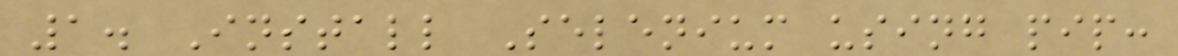1. Install Selenium using pip:
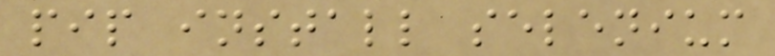pip install selenium
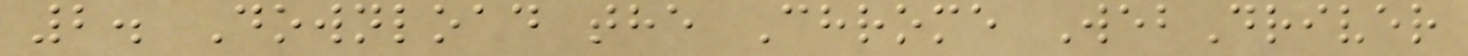2. Download the Chrome WebDriver
